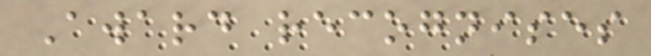Award recognises
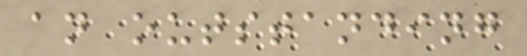an outstanding
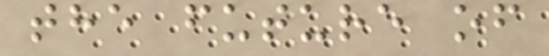the future of
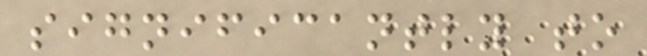significantly to
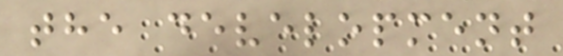the development
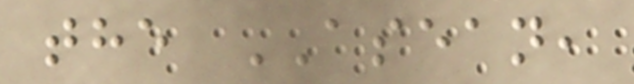the ASEAN,
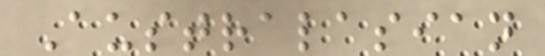Australasian
